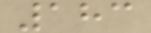183
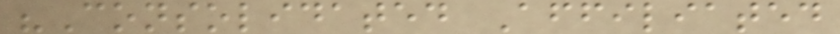"Consolidated Affiliated
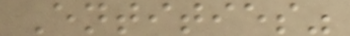Entities"
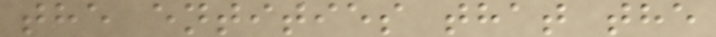the entities that the
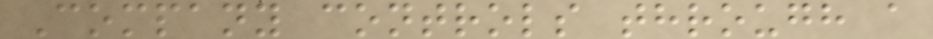Company controls through a
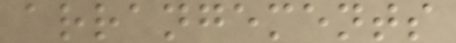arrangements
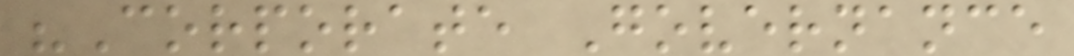"Corporate Governance
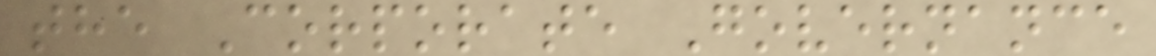the Corporate Governance
